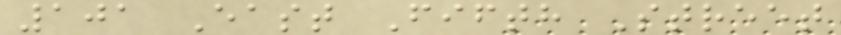101 East Fifth Street
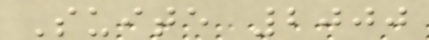Suite 2000
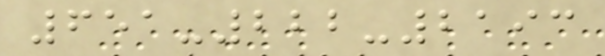651-222-2193
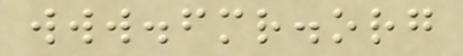www.fmr.org
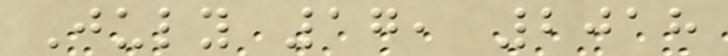July 17, 2018
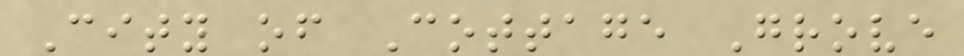City of Cottage Grove
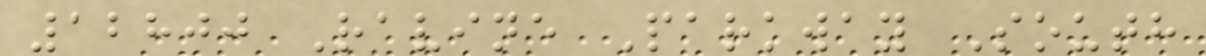12800 Ravine Parkway South
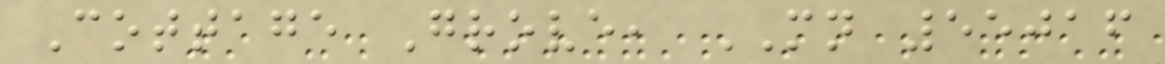Cottage Grove, MN 55016
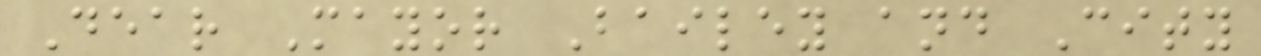Dear Mayor Bailey and City
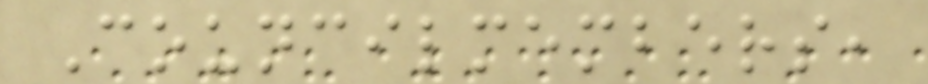Councilmembers,
